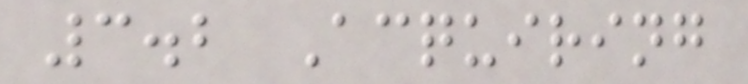3.2 Acquiring
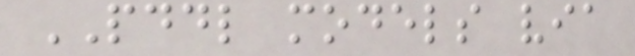PDDL models via
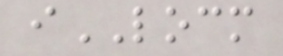iLOCM
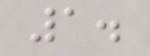1.
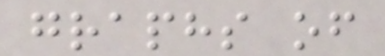graphs of
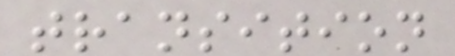transition
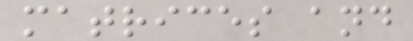matrices and
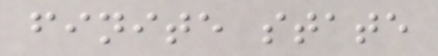finite state
